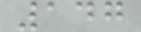147
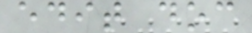edit doc
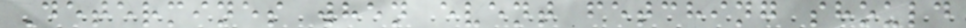Determines when event fetching should
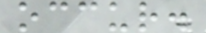occur.
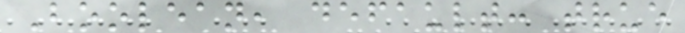Boolean, default: true
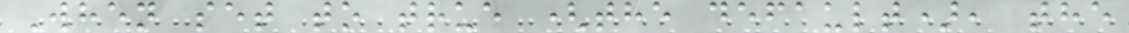When set to true (the default), the
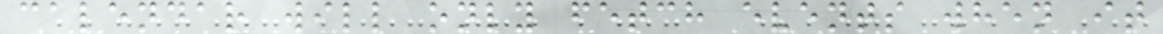calendar will only fetch events when it
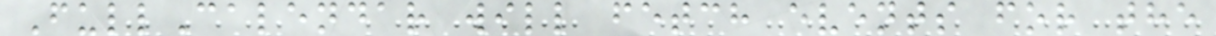FullCalendar will fetch events for the
